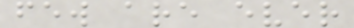few are ever
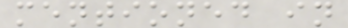mentioned in
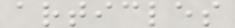articles
